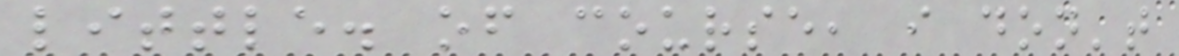little. of course, i don't
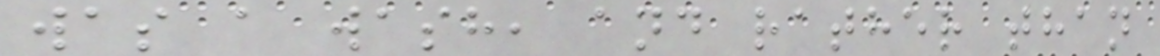was a wash, and rather than
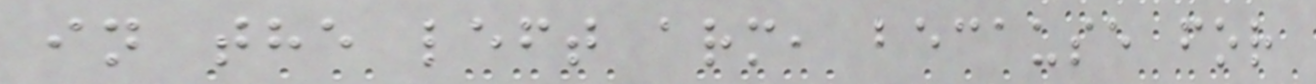in the left arm, because for
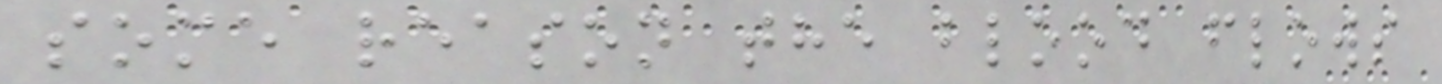some reason the blood flows
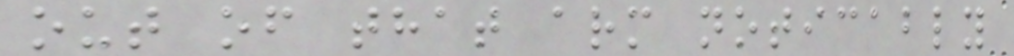out of that arm noticably
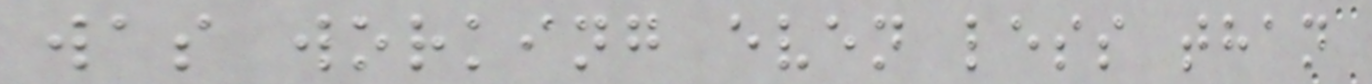was working even less than
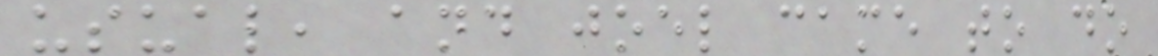usual, and joel came to do
